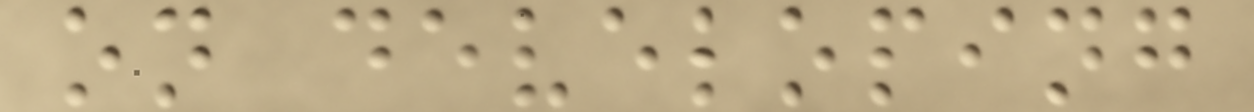on developing
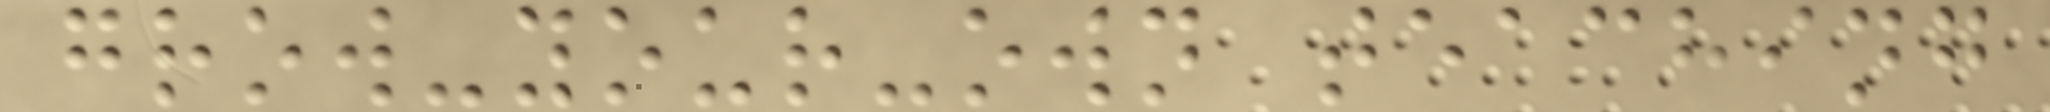grow-your-own teaching
